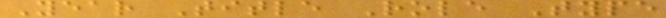Year Title Role Type
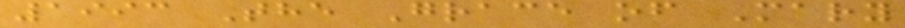1993 The Grace of Mary
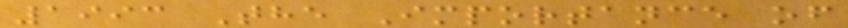1993 The Importance of
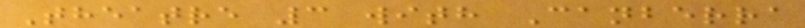Theatre 3 with Canberra
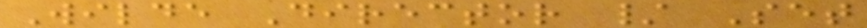Wilde Director / Set
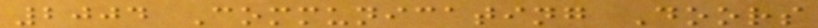2004 Communicating Doors
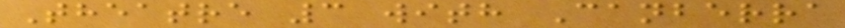Theatre 3 with Canberra
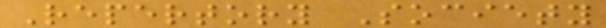Repertory Society
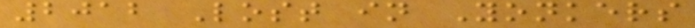2012 Lost in Yonkers
